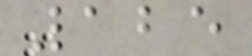125
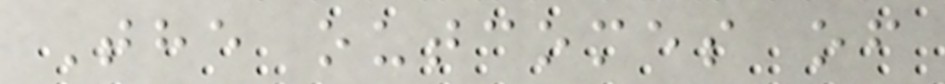The outcomes of
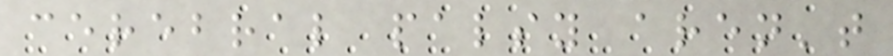cerebral palsy aren't
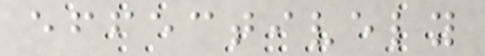effectively
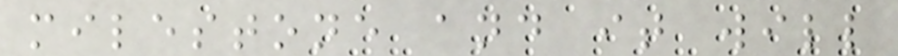milestone and it will
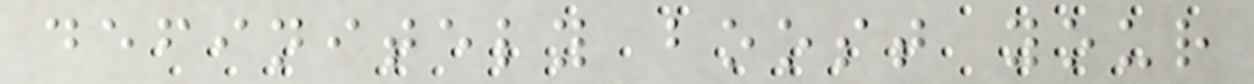definitely boost your
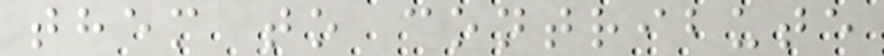them to contribute
